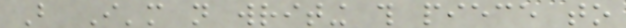But I'm not writing this piece to
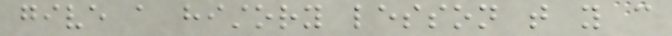give a history lesson that you can
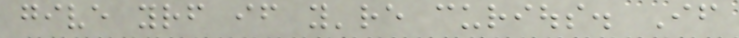give yourself if you're curious. If
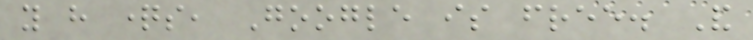you have questions, Google is free. And
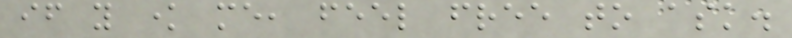if you know me, feel free to ask.
